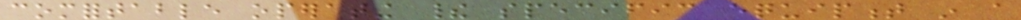comfortable operating their specific equipment in a
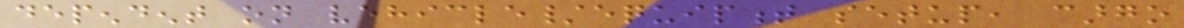dependent on vehicle/equipment setup, cargo
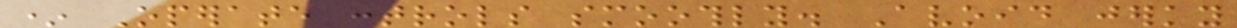* Operate controls smoothly. Avoid jerky
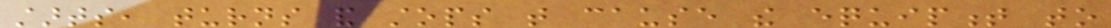starts, turns and stops that cause the equipment to
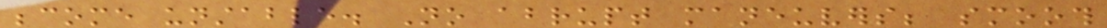become unstable. No abrupt maneuvers; smooth
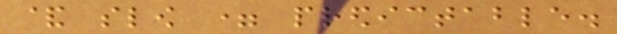& slow = predictable.
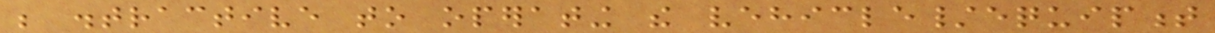be distractive to operating the vehicle/equipment
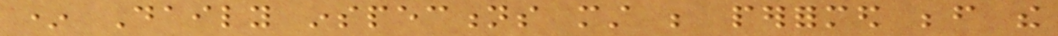* Daily inspections must be performed before the
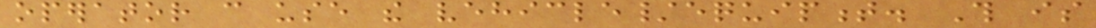operator can use the vehicle/equipment. This is
